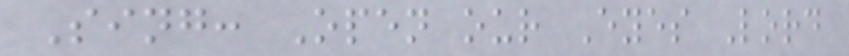Sing: Open our Eyes Lord
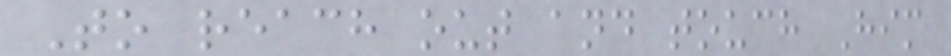To reach out and touch Him
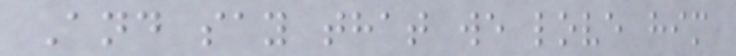And say that we love him
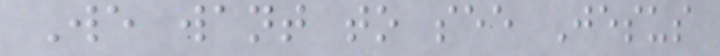We want to see Jesus
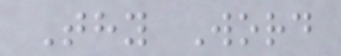Thy Word
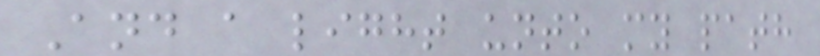And a light unto my path
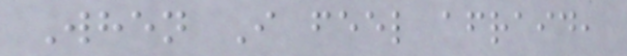When I feel afraid,
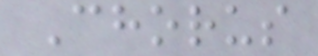Chorus
